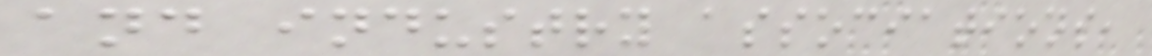and industry associations,
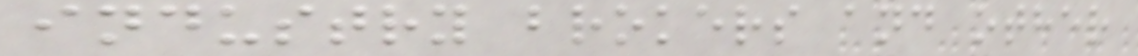industry brokers and other
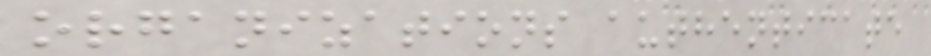organizations authenticate
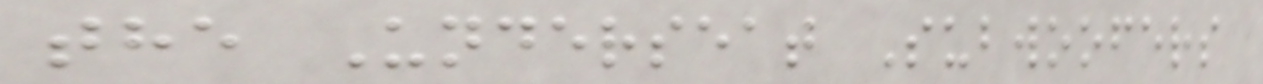the Underseat Subwoofers
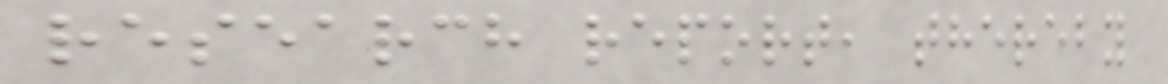research report, thereby
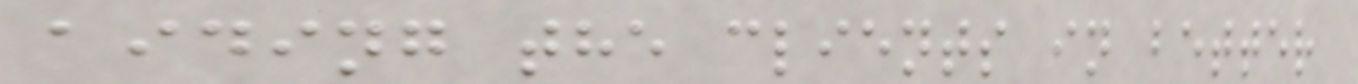aiding the clients in better
